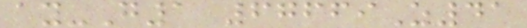ay-G1 67669Z41
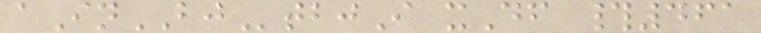aInBJtbjI xDf #461
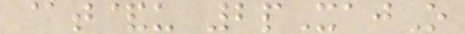@t&u 2pXajO
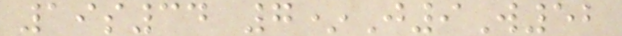19s34 7*J9W52
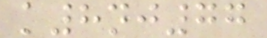k8nj77
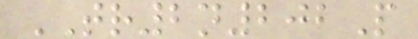TR2n202P
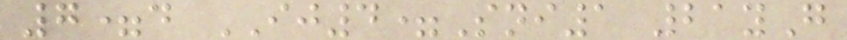7=d IJ4=Sni1 21yG
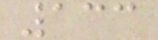133
